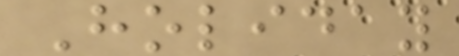Holiday
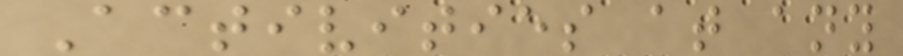Activities at any
